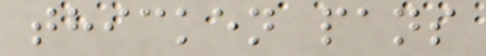thicken pans
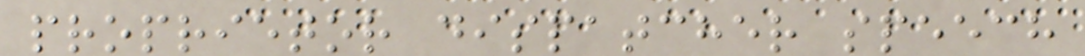proprietor dispatcher speech
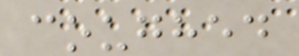coughed
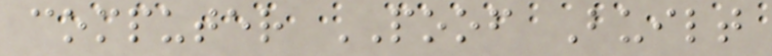computer POOF Built
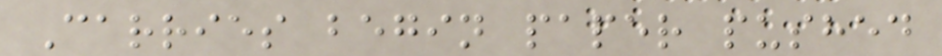Carries begin paper pushed
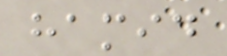hamid
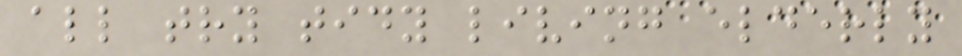all try tidy living elderly
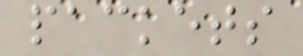packets
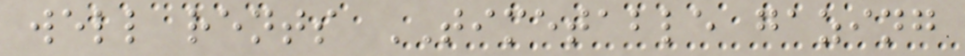well rents TIMETABLE gazing
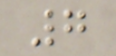7
